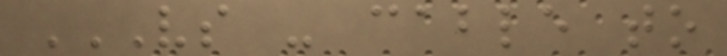VS - CABLE TO
